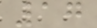17
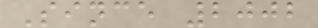Since 2002
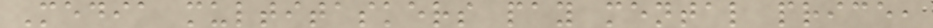Media multitaskers pay mental price,
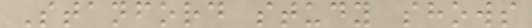Stanford study shows
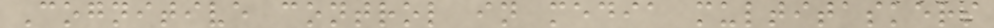Cognitive control in media multitaskers
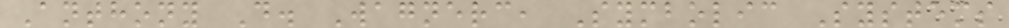Anthony D. Wagnerc, Symbolic Systems
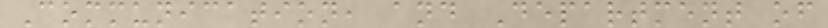Communication, and Department of
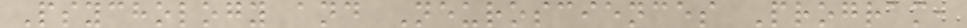Psychology and Neurosciences Program,
